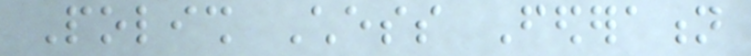Polish Chess Federation
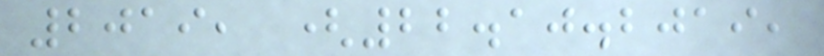2019, (22.10.2019,
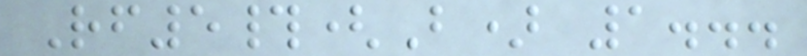Rf5#(B) 1...
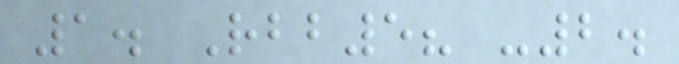1. Rbb5? -2.
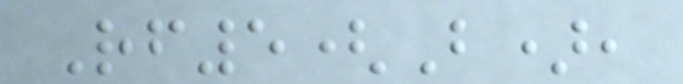Rf5(B),
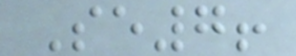Se7!
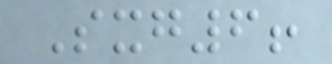Sxg6!
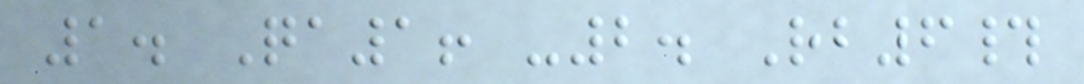1. Qa1! -2. Rb6#
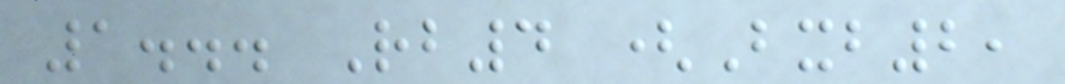1... Rb4 (Bxb2,
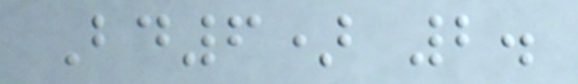Bd6) 2.
